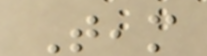Team
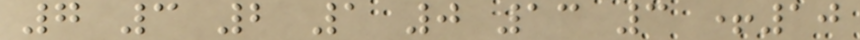7 3 2 1 0 13 3 +10
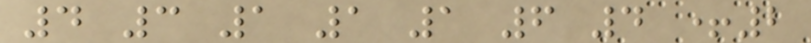4 3 1 1 1 6 4 +2
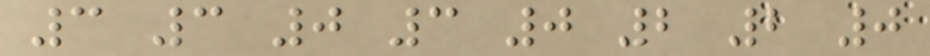3 3 0 3 0 2 2 0
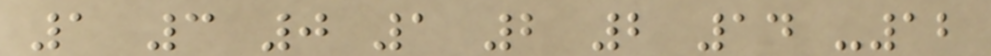1 3 0 1 2 2 14 -12
